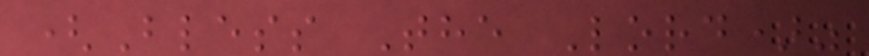(Bless The Lord)"
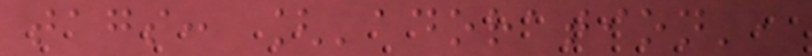tags: ['adoration',
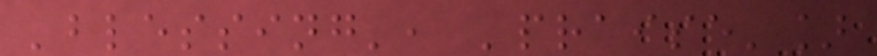'blessing', 'praise']
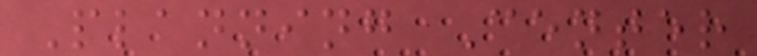Planning Center
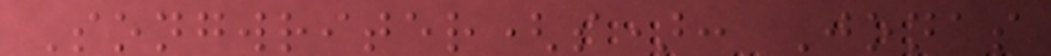Songwriter(s): Jonas
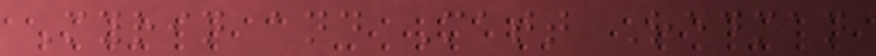Myrin and Matt Redman
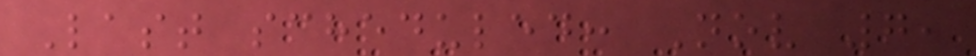Last scheduled: Nov 7,
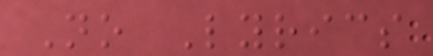No Lyrics
